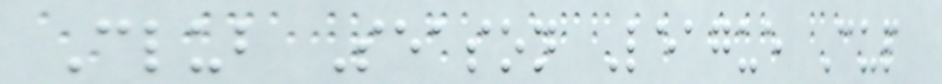Club Season League Cup
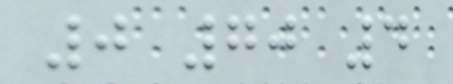0 70 4
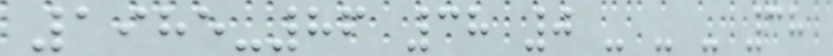1985-86 38 0 - - - 38
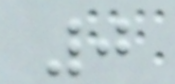0
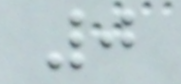0
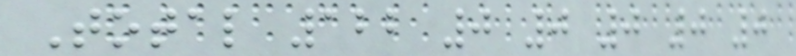Total 122 0 0 0 0 0
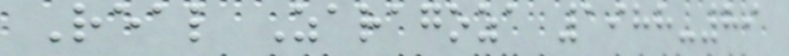Real Zaragoza 1988-89
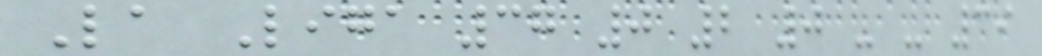La Liga 37 0 2 0 - - 39
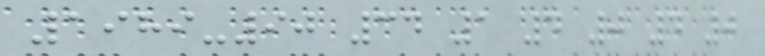1989-90 34 1 4 0 4 0
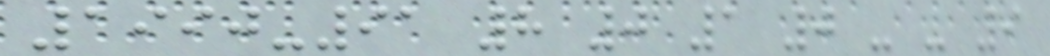1990-91 8 0 1 0 - - 9
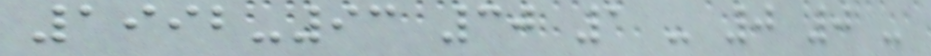1992-93 30 1 - 0 0 -
